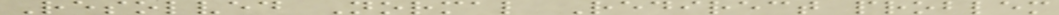Resolved Normal Redirect problem
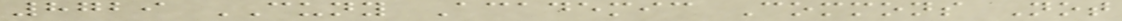8729 CUNY Academic Commons Not
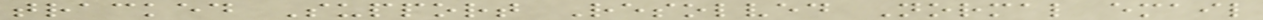tracked Support Resolved Normal email
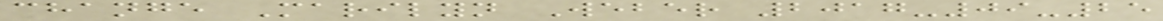change Marilyn Weber 2017-09-25
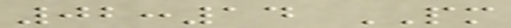02:14 PM
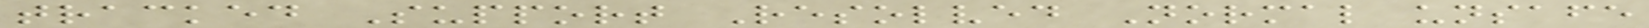tracked Support Resolved Normal unsafe
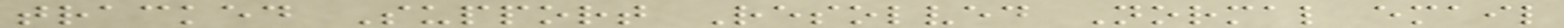tracked Support Resolved Normal email
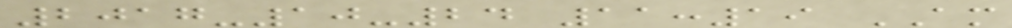2017-10-24 11:19 AM
